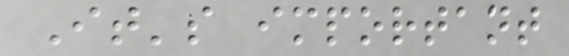It's important
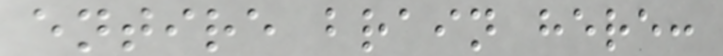entire brain here:
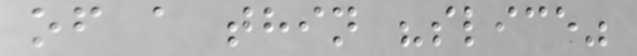of a thin "slice"
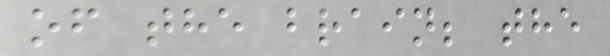of the brain; the
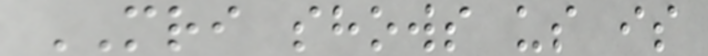MRI shows us is
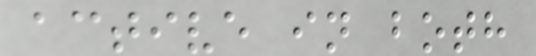active in both
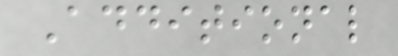Additional
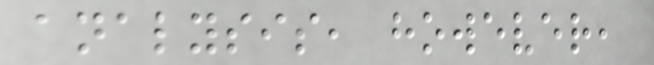analysis, however,
